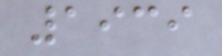1939
